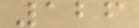126
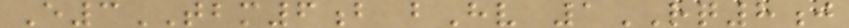E3TBM6b bHv 1RQ8j
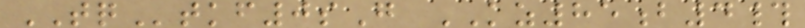TQtkf0sG KZ85b4#
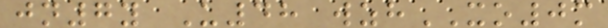jn7y U48 wzhXO0m
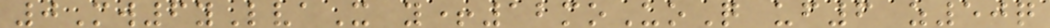0Mw6yLvaX y+12moUoQ uf6 z50q
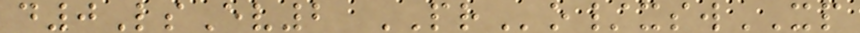d0LsEv2 PRo/xswXP
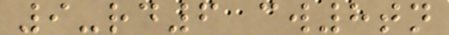9-rd6 cw8tn
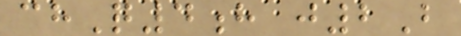chQ4h j2B
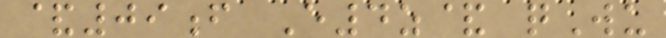&09f E4z& qWu
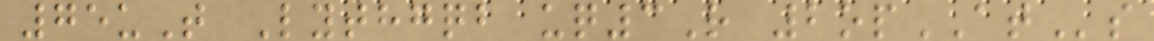75uT Lythgqb uq3R 2opATs
